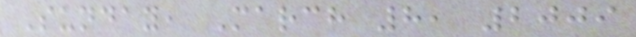Sunday, March 8, 2009
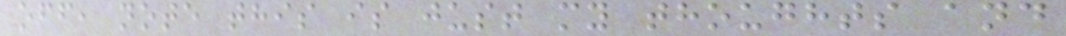off, note this is just my thoughts and
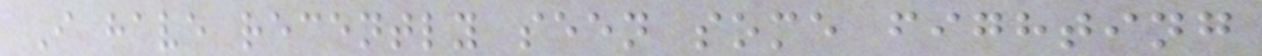I have recently seen some fighting
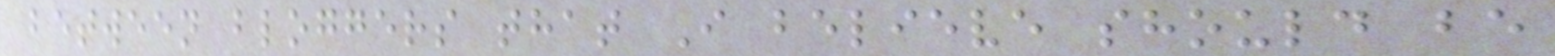between bloggers that I believe should be
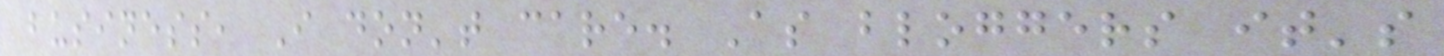business, I don't care. As bloggers it's
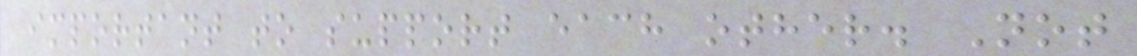important to support each other. Not
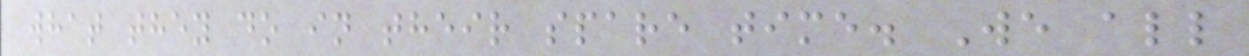what they do in their spare time. We all
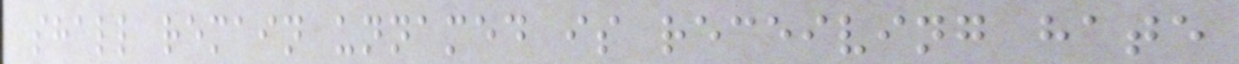shall remain unnamed is receiving hate
